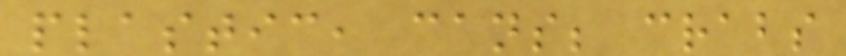plastic, cans; crabs
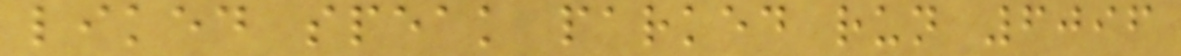liked speak parked run 6096
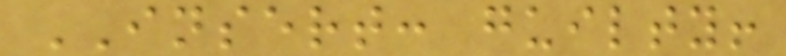INSERT: guilty!
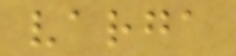varga
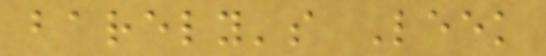barely's Leek
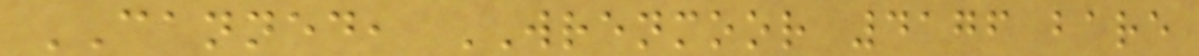CANNED, WRENMOOR 4176 bare
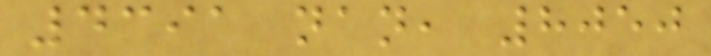4391 nan, 8050
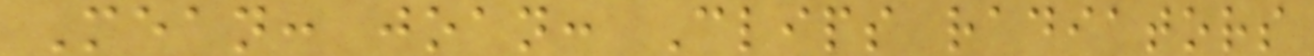Mean: joan: Clips radiators
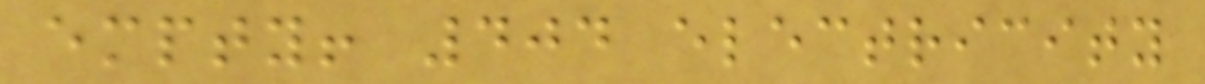empty! 404 electricity
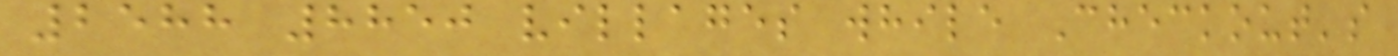2588 8850 villages while Checkout's
